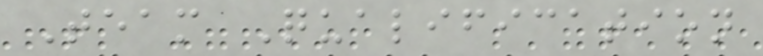Team Qualification
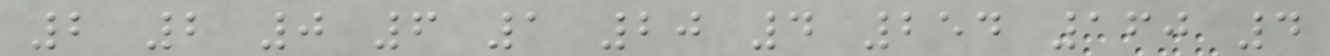2 2 0 6 1 20 4 254 160 4
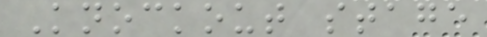Knockout stage
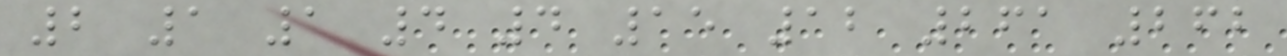2 1 1 4 4 15 12 261 262
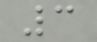3
